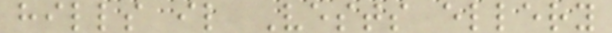hills il Vests ellery
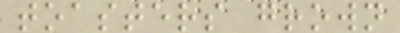toasters grown
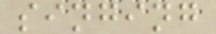singing
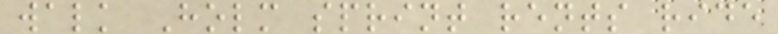walk Holm sprint rents ride
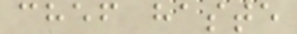chef haste
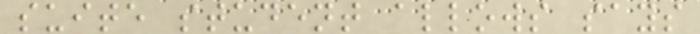suite student allows says
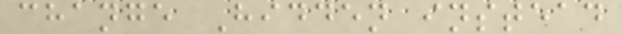change Hidden instead
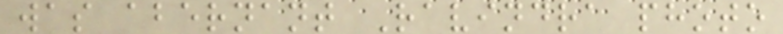was abernant Ravindra photo
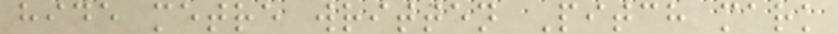hide metre written Pitch mark
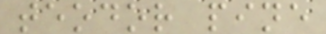teodor pine
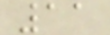11
